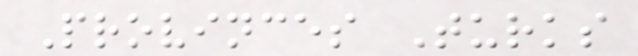Provinces Turks
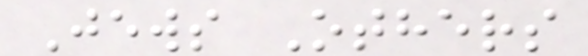Jews Others
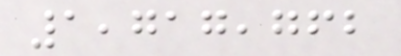1,717,762
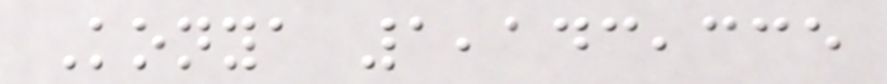Konya 1,143,335
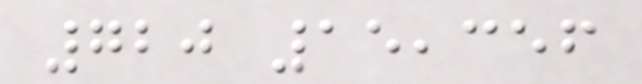720 15,356
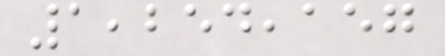1,254,157
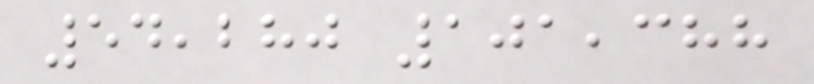54,280 101,388
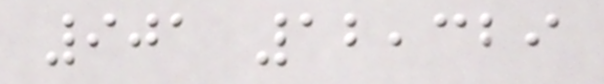901 12,329
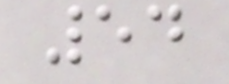54
